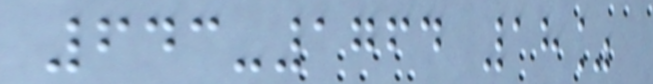643-1764 18%
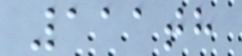111th
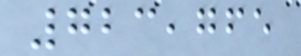723,765
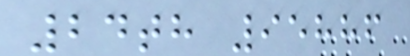24th 95886
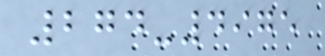274-4975
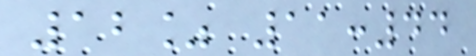12% 11:44
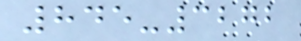845-3272
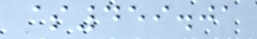$459.01
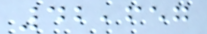42,657
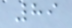89
